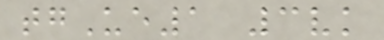tgUe1 3vk
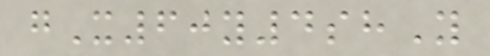gX60y4shY
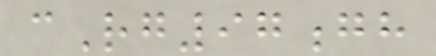cRg97gh
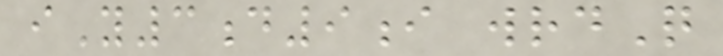iY3d9i wrdQ
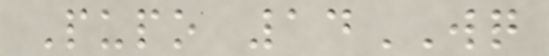Pupo 14WQ
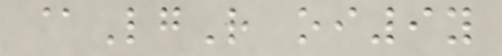@LgR oi9y
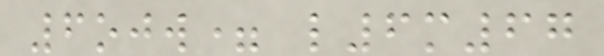6ojw= l6m67
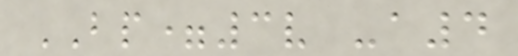BP=3v -a4
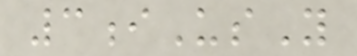3iUsY
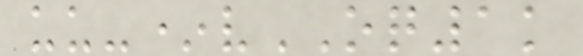uu-*vOQ1k
